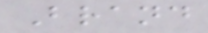Brand
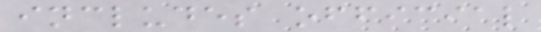includes official
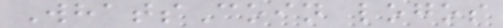WhatsCoin logos
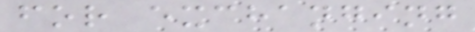for exchanging
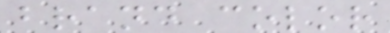brand color
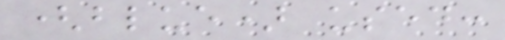(blue) used:
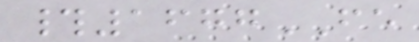#1677FE
